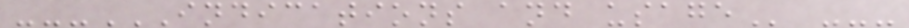---INDICATIONS AND USAGE ---
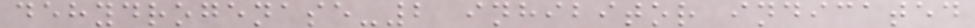dehydrogenase-2 inhibitor indicated
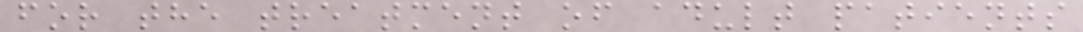for the treatment of adult patients
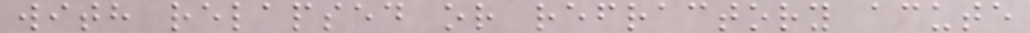with relapsed or refractory acute
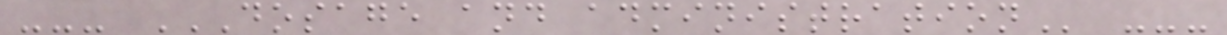--- DOSAGE AND ADMINISTRATION ---
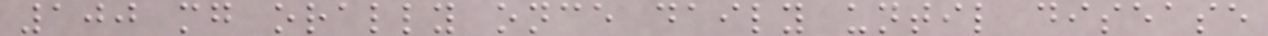100 mg orally once daily until disease
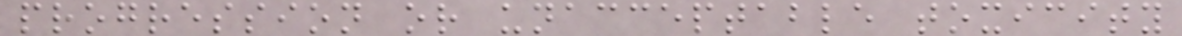progression or unacceptable toxicity
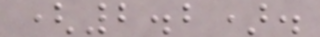(2.2).
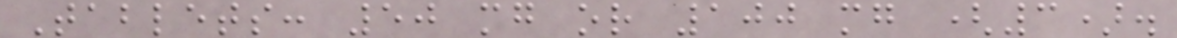Tablets: 50 mg or 100 mg (3).
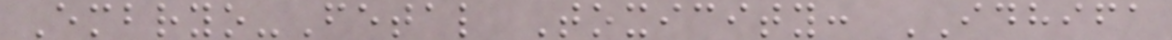Embryo-Fetal Toxicity: IDHIFA
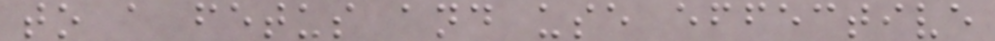to a fetus and use effective
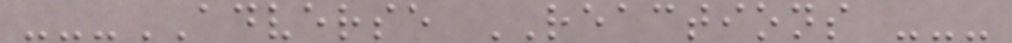---ADVERSE REACTIONS ---
